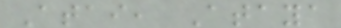Atai, Ataya
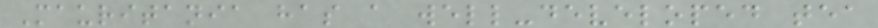Mauritania has a well-developed tea
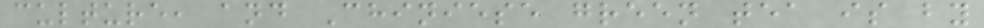culture, and Chiniese green tea is by
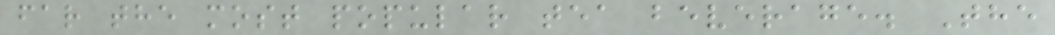far the most popular tea beverage. The
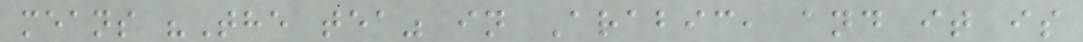means "The tea" in Arabic, and it is
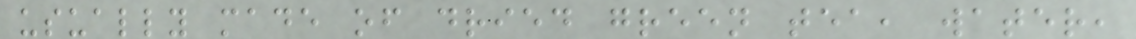usually made of dried green tea, water,
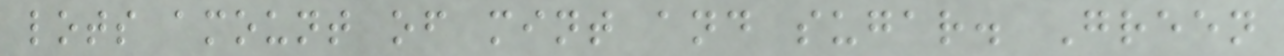lots amount of mint and sugar. Green
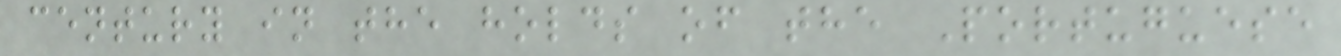century in the holds of the Portuguese
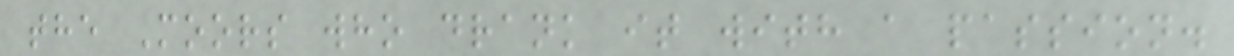the Moors who drank it with a passion.
